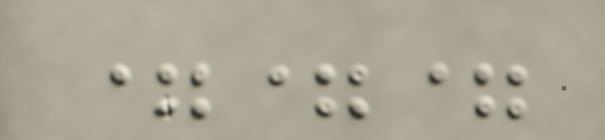===
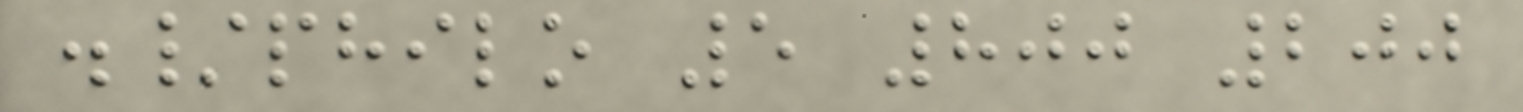./philo 5 800 200
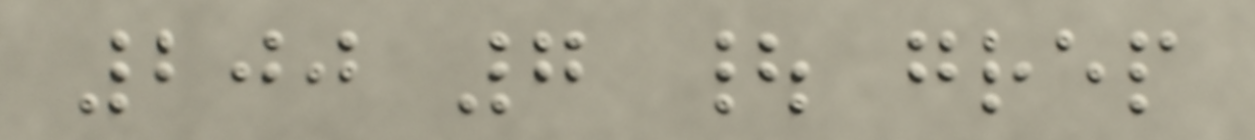200 7 | grep
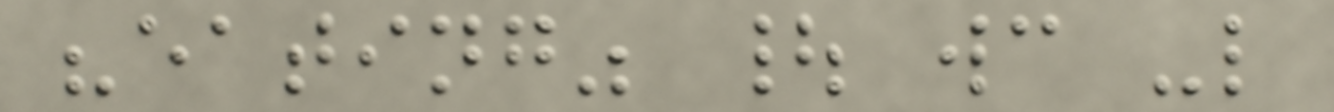"eating" | wc -l
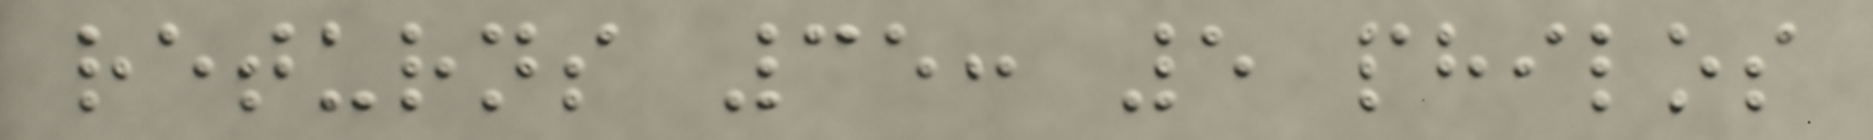returns 35: 5 philos
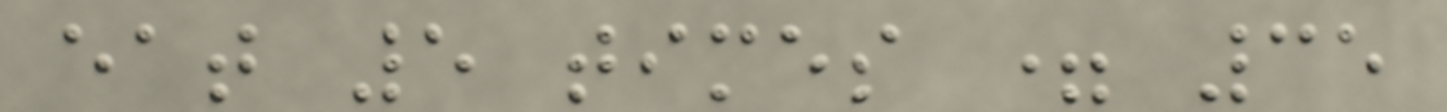eat 5 times = 35
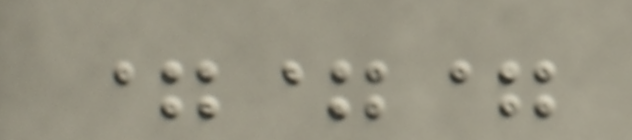===
